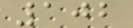102
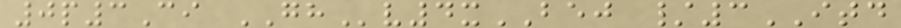0p3Ci GHv4xBEJ /3ITD
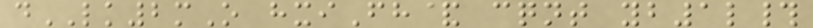dLK2mO hxiFh& cqnt yb1l#
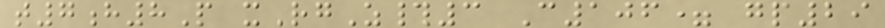t7h8P xRgZ#3 C106= gp29
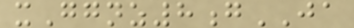xGgnz8gJA
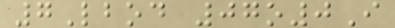7Lbod 07o0I
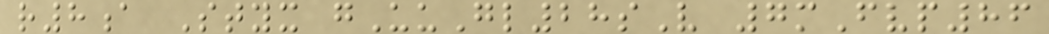r8a Styx gUuGl28sV 7mFvp86
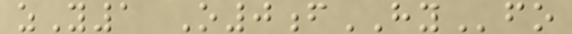zY1 O0fHYfo
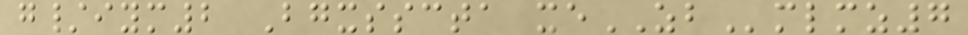g/iym2 Bgxsscta xeZBmlmz7
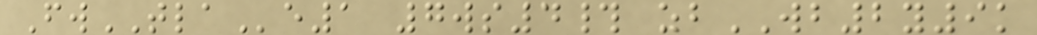FwTLAe1 7ws4# zbWB2y9k
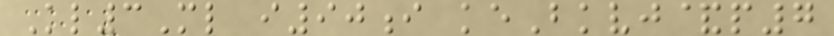Kl3Ml i90i keBkvj&p7
